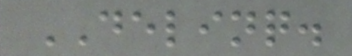DELINQ.
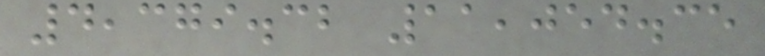4,379.32 11,054.35
